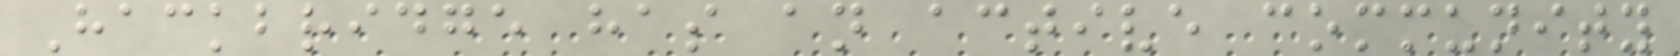Hackbridge has an active community
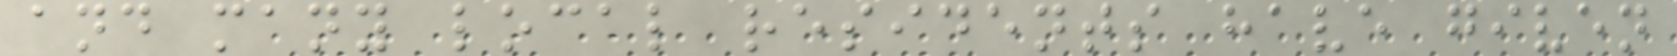and many local residents have given
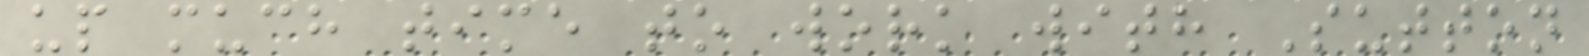up much time to work with Sutton
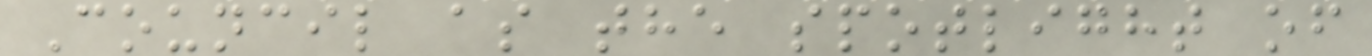Council as the spotlight of
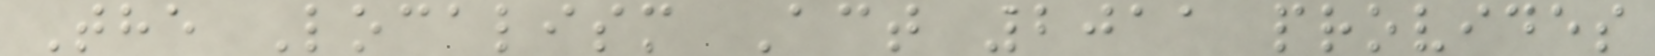The Localism Act 2011 provides
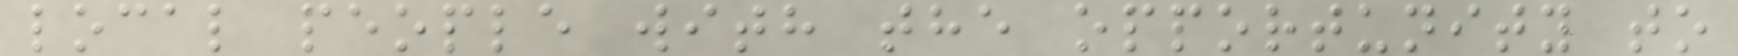local people with the opportunity to
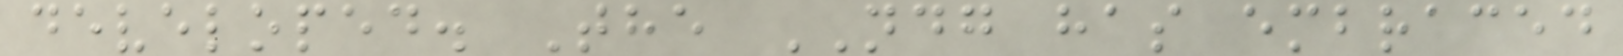developed. The NDG has embraced
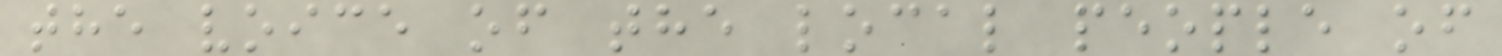the voice of the local people of
